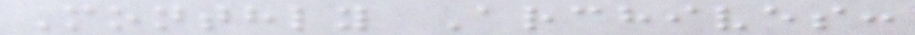Monthly Archives:
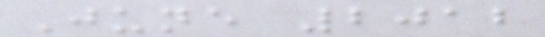June 2012
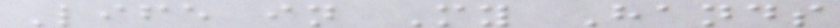Life in My Hands
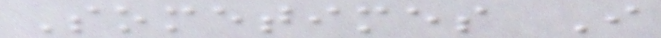Sometimes I
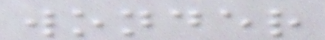wonder
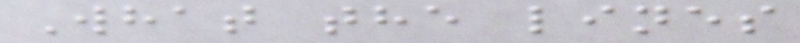What the lines
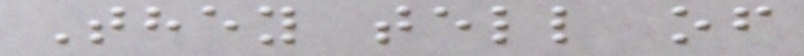They tell of
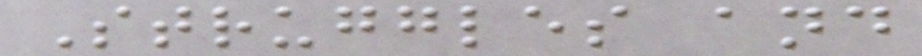Struggles and
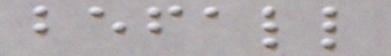befall
